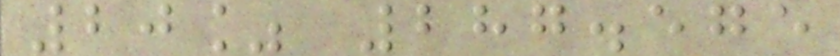20% 287.575
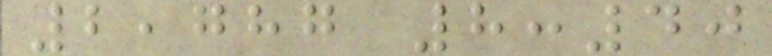2,787 8:40
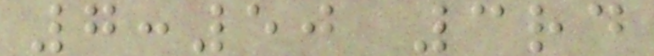7:50 3rd
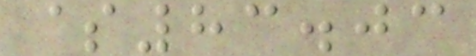$83.03
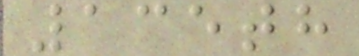135th
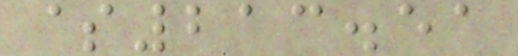$213.51
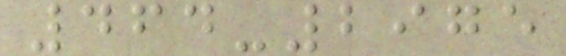464-2975
